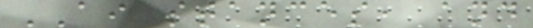AI stances, and
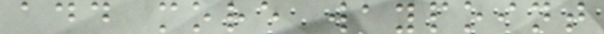add more waypoint
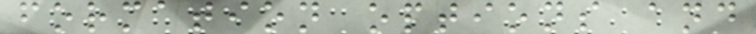formation options and
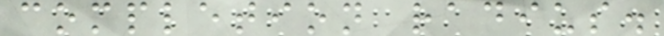completion radius.
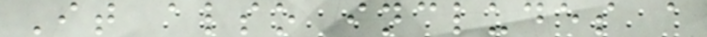It also includes a
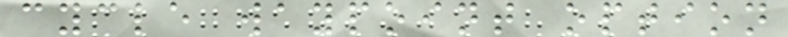cycle waypoint option
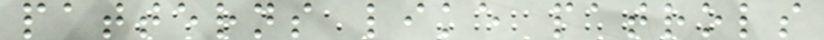patterns like patrols
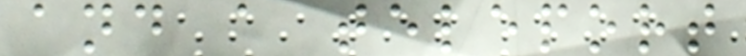and a teleport
